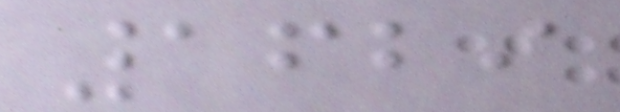1629
